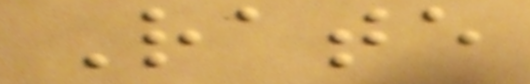Rate
